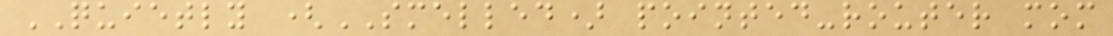QUIETLY (SMELLED) pointed-router mom
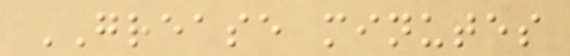GREASE minutes
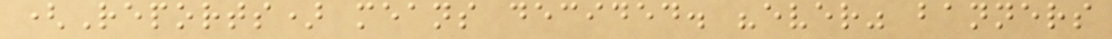(Reports) means decided. "ever" banners
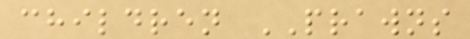children PRAWNS
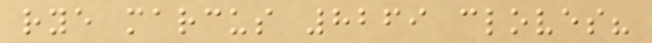rye marcus 8269 cloves?
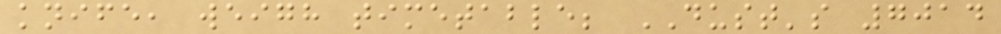knife, weigh timetable; DUST's 7014
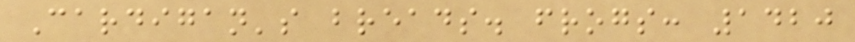Cardigan's breads. frogs: 1420
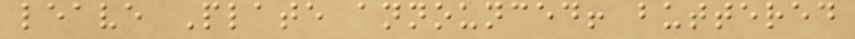leave Plate announced! buttered
